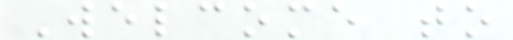Welcome to
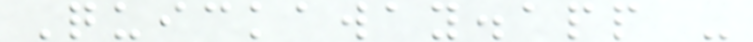Quickaway.app -
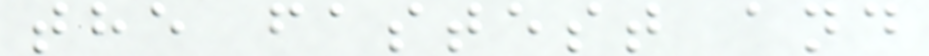the fastest and
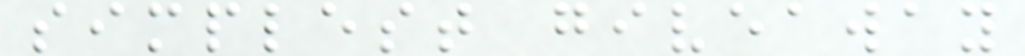simplest giveaway
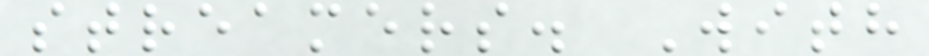streamers. With
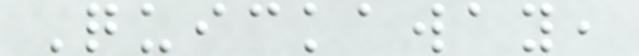Quickaway,
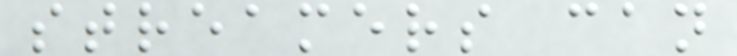streamers can
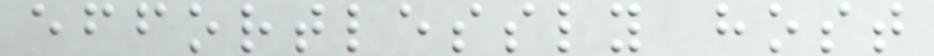effortlessly host
